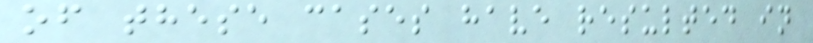of these cases have resulted in
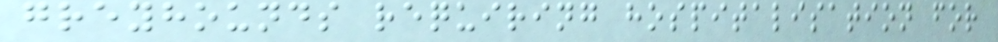greyhounds requiring hospitalisation for
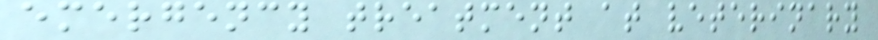emergency treatment at veterinary
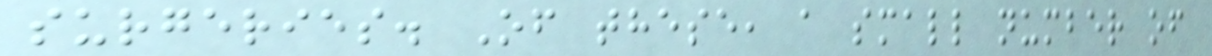surgeries. Of these, a small number of
